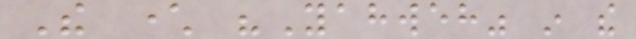The character "Yahweh" in the
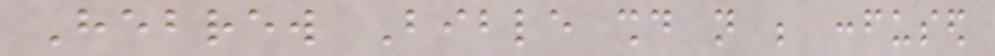Hebrew Bible should not be confused
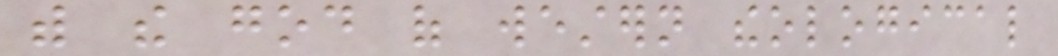with the god of western theological
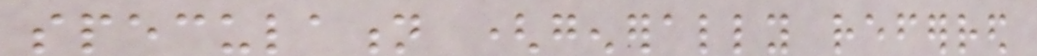speculation (generally referred
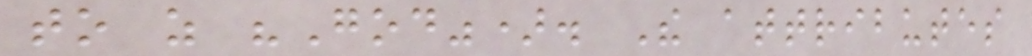to as "God"). The attributes
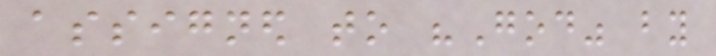assigned to "God" by
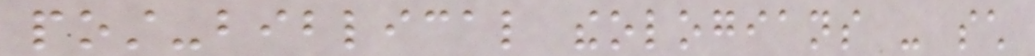post-biblical theologians - such
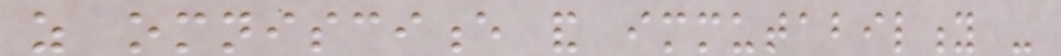as omniscience and immutability -
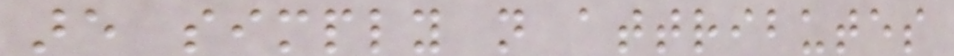are simply not attributes
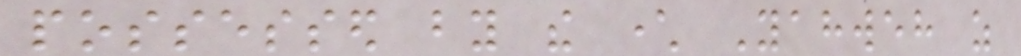possessed by the character Yahweh as
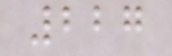227
